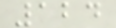124
